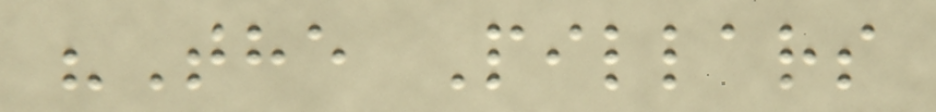"The Pillars
